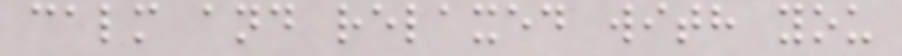calm and relaxed with you
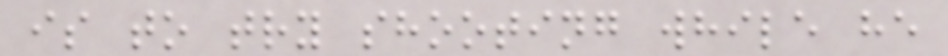is to try shooting while he
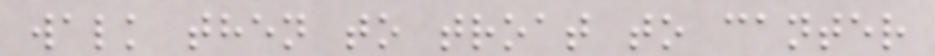walk then to troat to canter
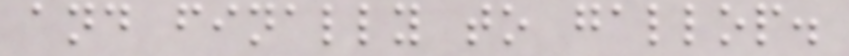and finally to gallop.
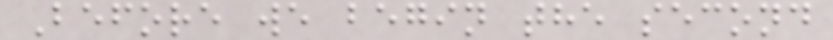Before we begin the second
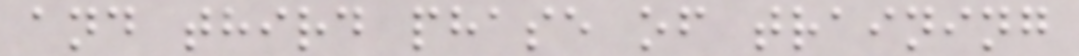and third phase of training
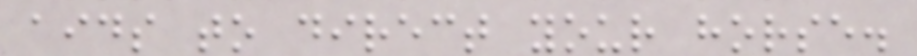aids to direct your horse.
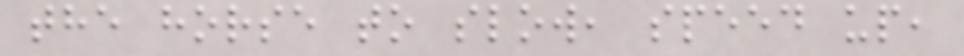the horse to slow, speed up,
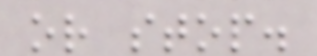or stop.
